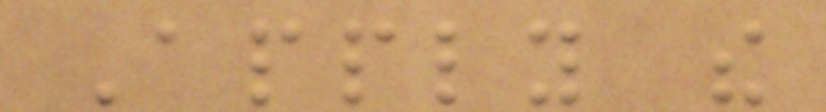Apply the
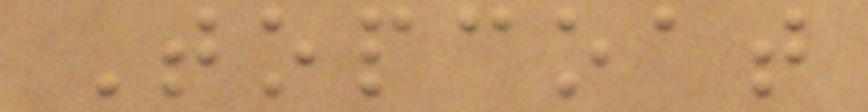Topcoat
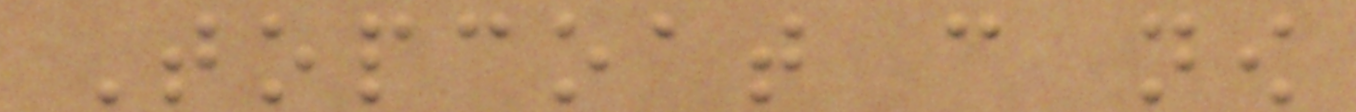Topcoat can now
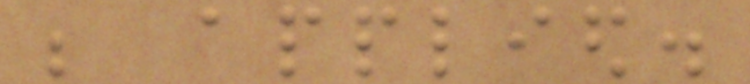be applied.
